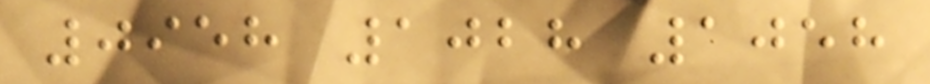0958 1028 1058
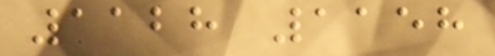1128 1158
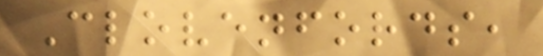Clovenfords,
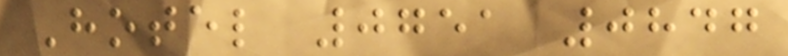Hotel 0751 0847
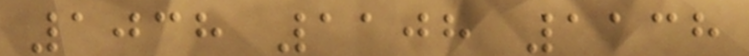1038 1108 1138
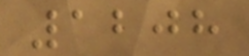1208
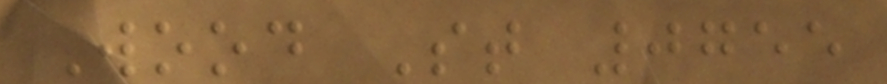Wood St 0755
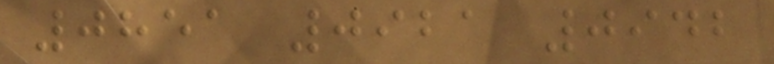0851 0921 0942
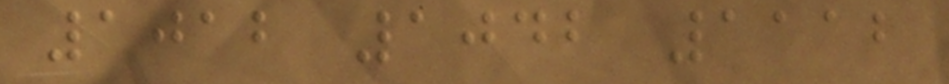1012 1042 1112
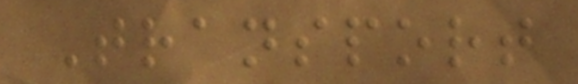Transport
